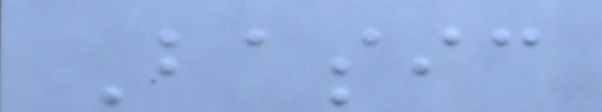Basic
